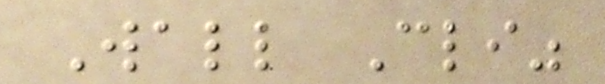Wall Cli"
